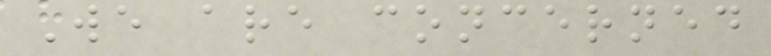We are concerned
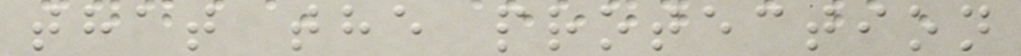that the protection
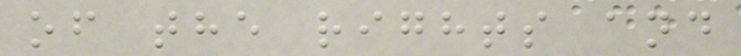of the rights and
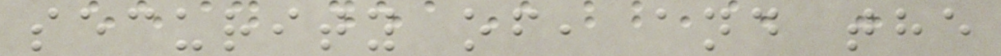security of, and the
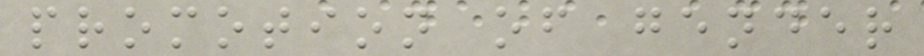promotion of gender
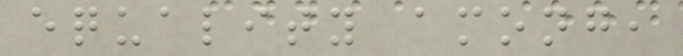equality among,
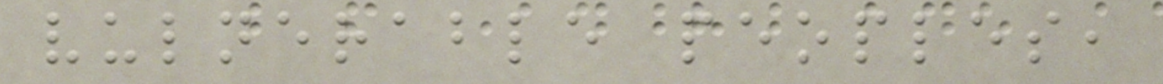vulnerable peoples,
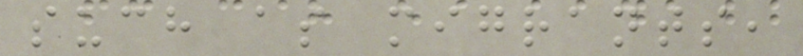such as migrants,
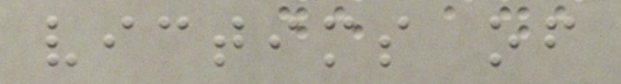victims of
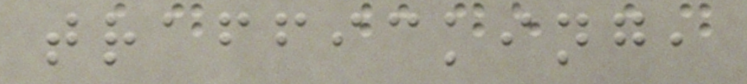trafficking,
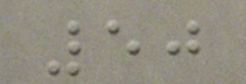50
